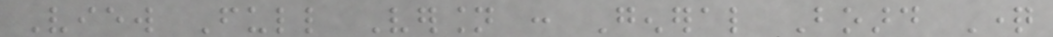View Full Version : General Board Question
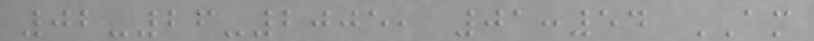02-26-2005, 01:54 AM
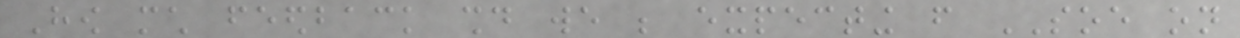How much feedback should we be expecting from SOE on
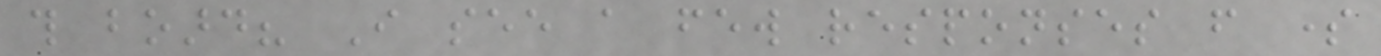this board? I see a few responses from some
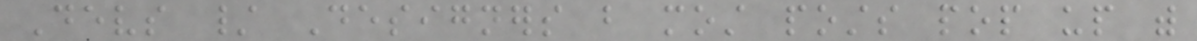Devs / Designers but most posts pop up with
